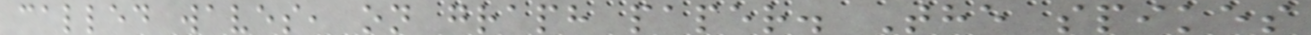called waves, on graph paper. The spikes
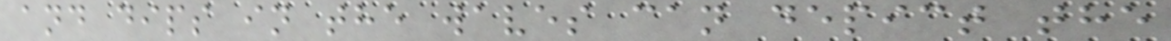and dips in the waves can depict the
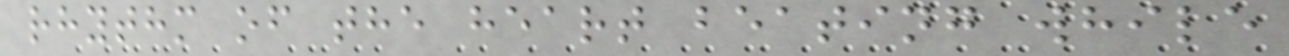rhythm of the heart beating while
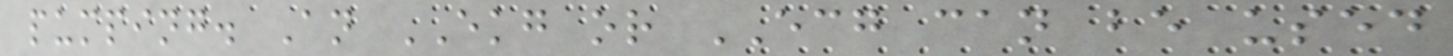pumping. An EKG or ECG can be used
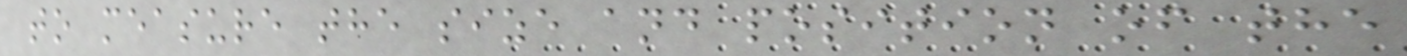to measure the size and position of the
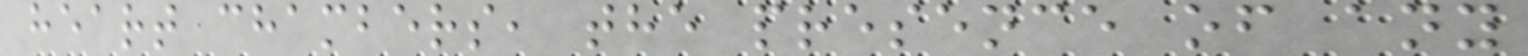heart chambers, the presence of any
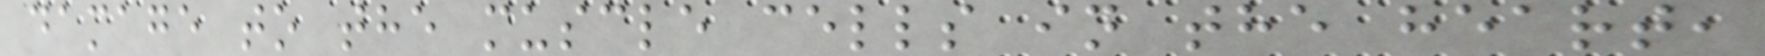damage to the muscle cells in the heart,
